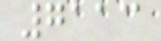7113
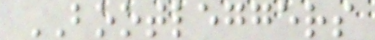BOOTLEGGERS
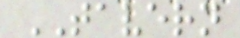TAVERN
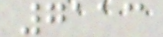7113
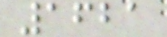1621
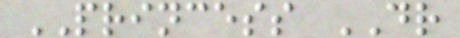PRINCESS DR
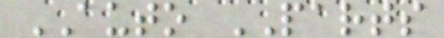AUTO PARTS
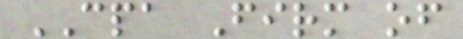CPA Firm of
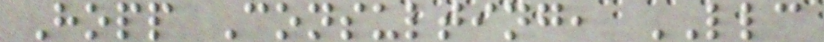Hopp Consulting, LLC
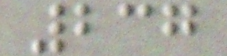237
